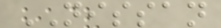NISSAN
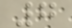7
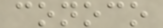conoco
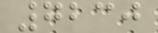7230
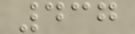437
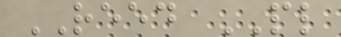REED PL
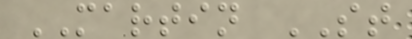MARTIN ST
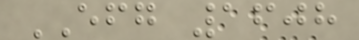EFG 1608
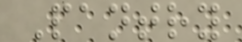Pantry
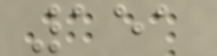151
